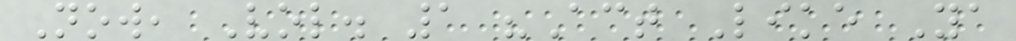Now, Vol. 1 "Act Like Ya
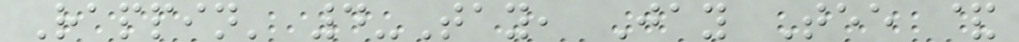Rappin' 4-Tay, Jay Tee &
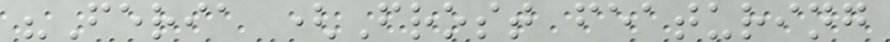"Feria (Frost featuring
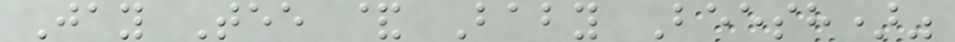Jay Tee & Baby Beesh)"
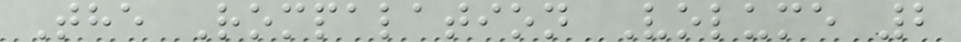The Rompalation Volume 2
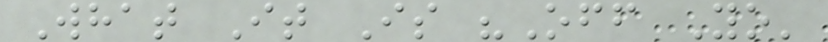What It Is "Off Yo'
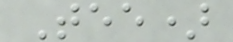Tee)
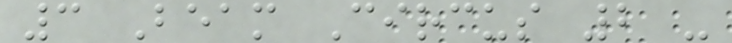3 Beam Circus 2 -
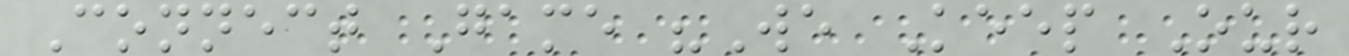Connect Game "We Keep Our
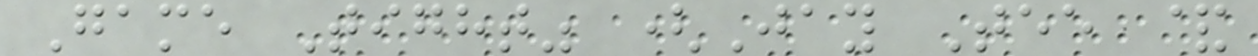Game Tight" (Jay Tee &
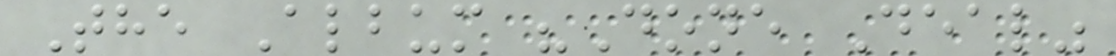The Album "Done Deal"
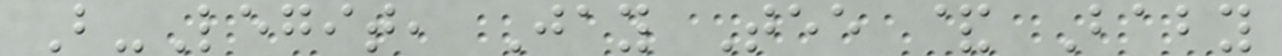B-Legit, Jay Tee & Baby
